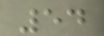54
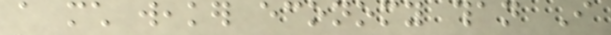a much weaker economy than I
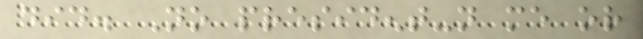did. No president-not me or
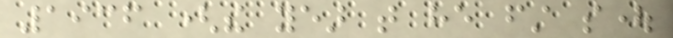1936 (the year that he first sought
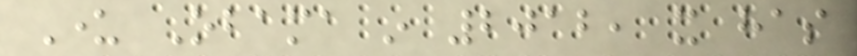Under Obama in 2012, it has
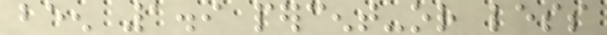been 1.9 percent-or less
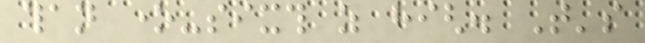than one-sixth as high. That's
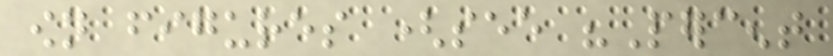own figures (see "Percent
